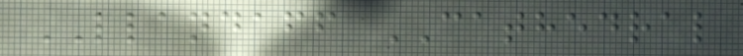LLANDAFF CATHEDRAL
